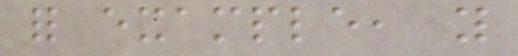for example, you
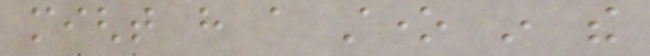might have a stone in the
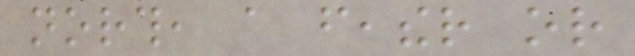north, a feather or
